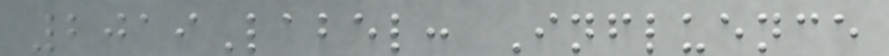2019Label: Influence
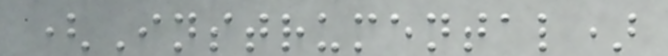(Instrumental)
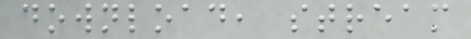download, stream
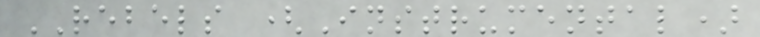REBELS (Instrumental)
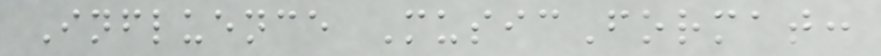Influence MusicFormat:
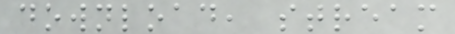download, stream
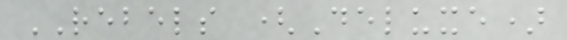REBELS (Deluxe)
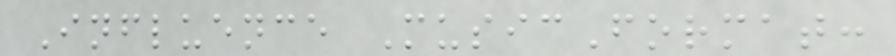Influence MusicFormat:
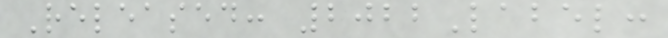Released: 2022Label:
